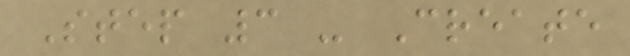Step 3 - Create
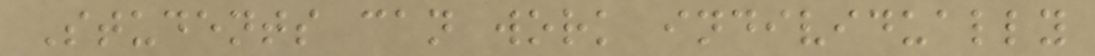Students can work individually
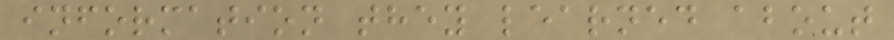information they learned about
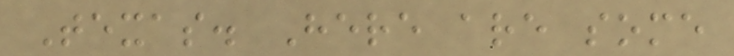Texas. Here are some
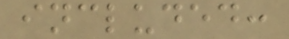included:
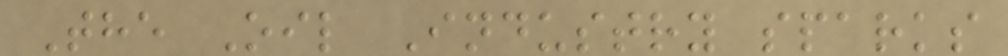The Oil Industry sparks
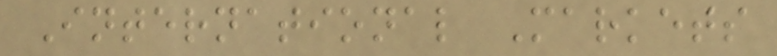International Markets
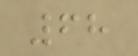68
